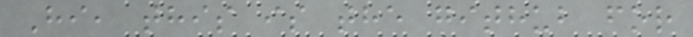Hi, this is the github for
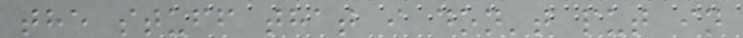the stuff that i don't put in
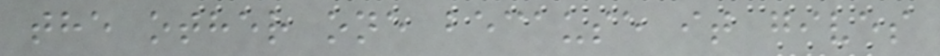the other one because it gives
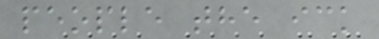people the ick
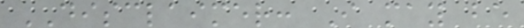DISCLAIMER: I may be
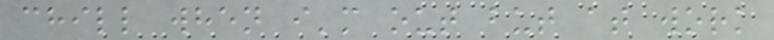chill when i'm out but at work
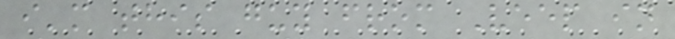i'm this guy from Veep in
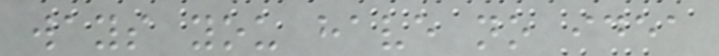ways you have no idea
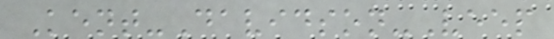Kent-Davidson-Veep
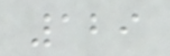129
